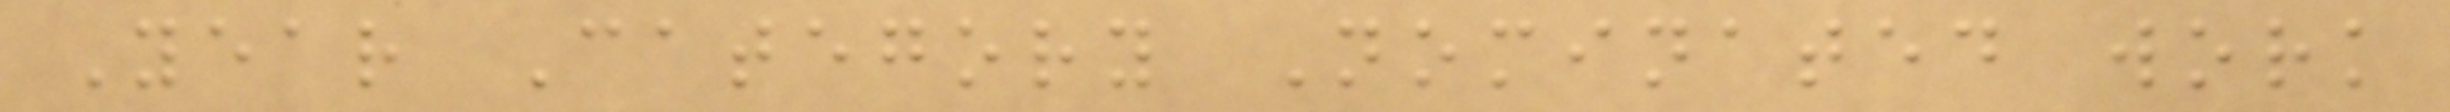Year Category Nominated work
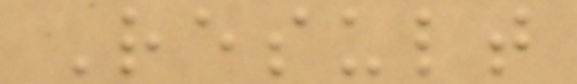Result
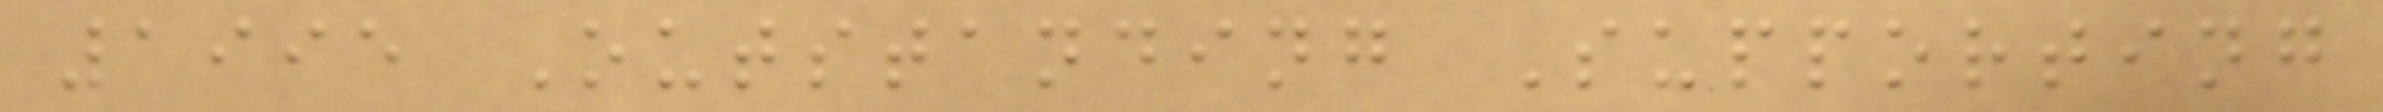1995 Outstanding Supporting
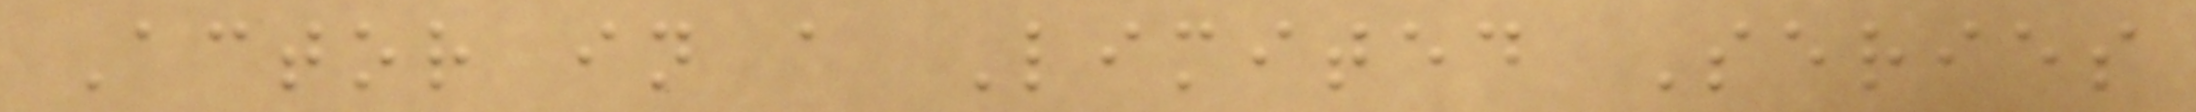Actor in a Limited Series
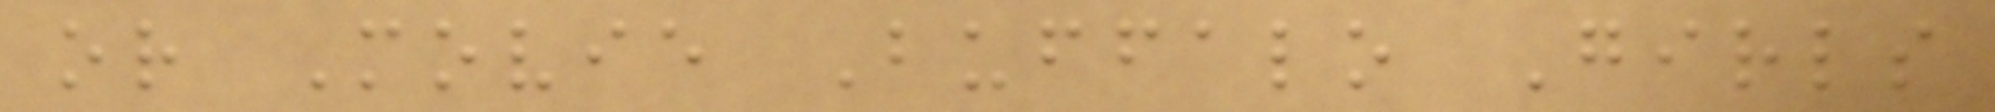or Movie Buffalo Girls
